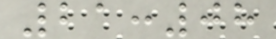21:08
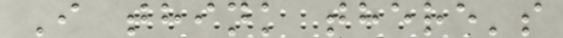I think there's
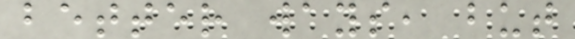better ways, but
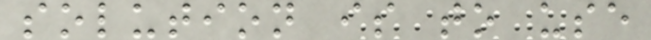solution is to use
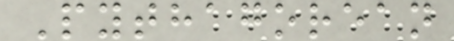Pythagorean
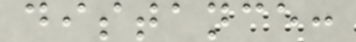distance:
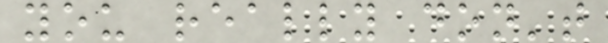you really don't
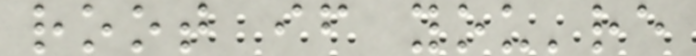root if you're
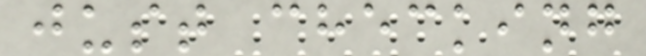just checking
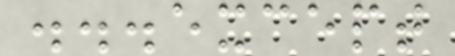...except
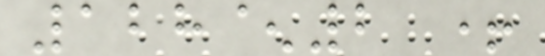128^2 +
